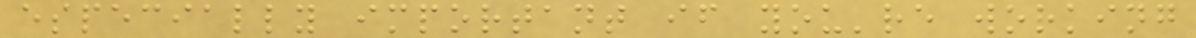especially important if you're working
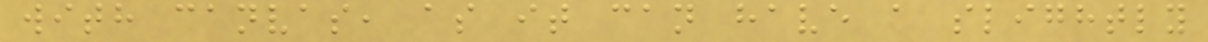with canvas, as it can have a slightly
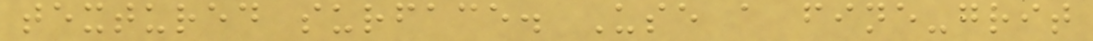textured surface. Use a fine-grit
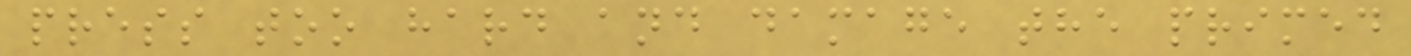press too hard and damage the primed
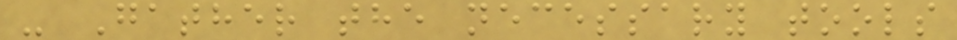- Gather the necessary tools
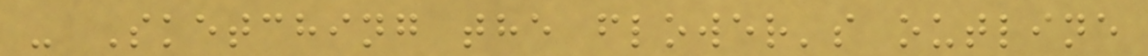- Sketching the flower's outline
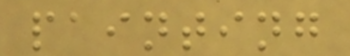painting
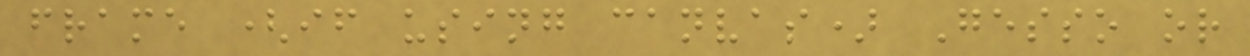frame (if using canvas) Gesso or
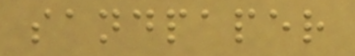sandpaper
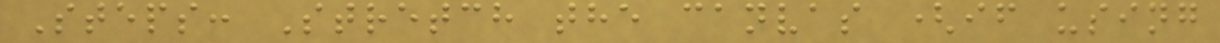Steps: Stretch the canvas (if using
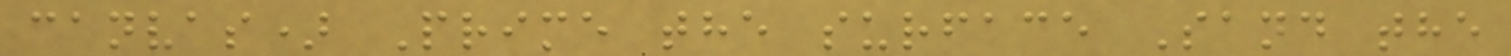canvas) Prime the surface Sand the
